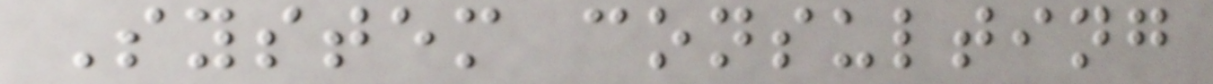System consulting
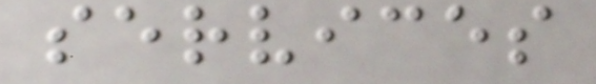services
